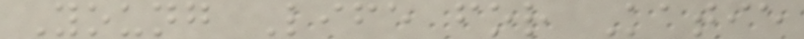Young Life for Katie
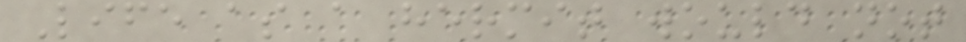Life as a hermit would not
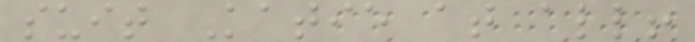suit Katie at all!
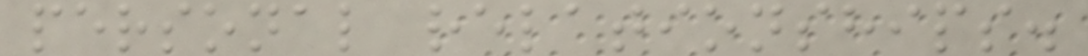personal relationships.
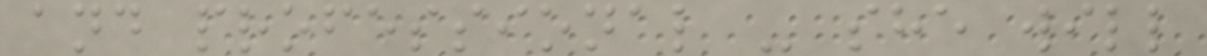and professional - she will
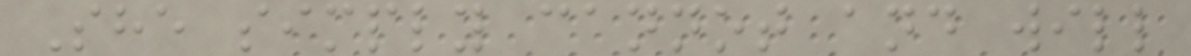She simply cannot and will
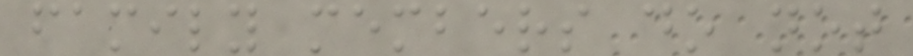family members do not
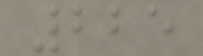225
